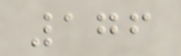176
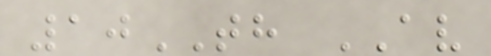10TH AV
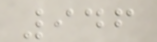946
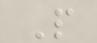P
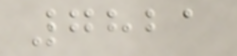7821
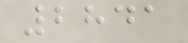2841
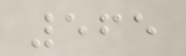565
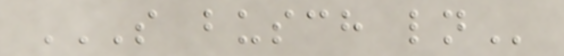S BUSCH LN
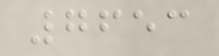7653
